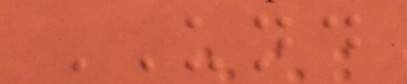UND
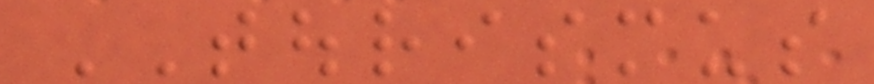TOURISMUS
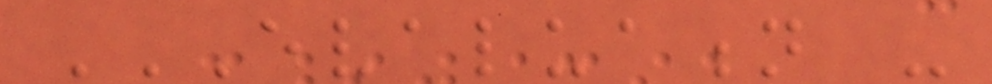EVALUATION -
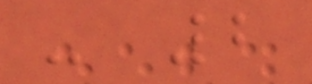- 2
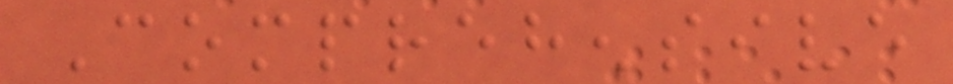Comprehensive
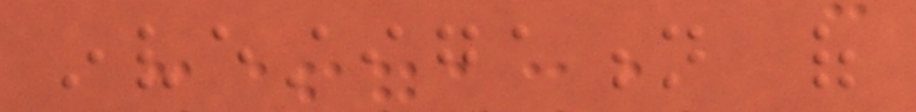investigation of
